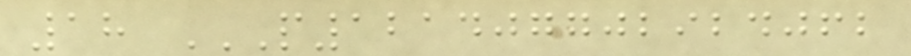18 P121407702924062
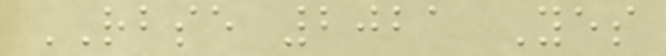RBSE 2021 Yes
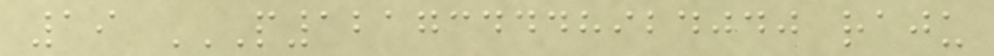19 P121734448924040 RAJU
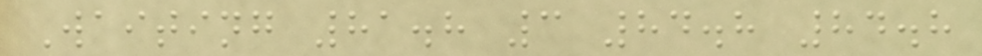Waiting 81.8 3 84.8 84.8
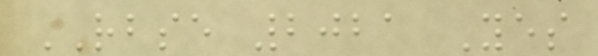RBSE 2021 Yes
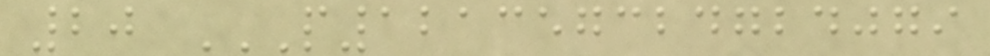20 P121357324724079
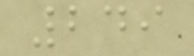249
